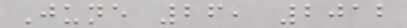June 26, 2012
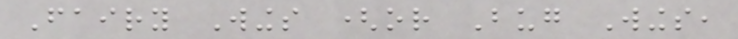Fairy Wings (or Bug Wings,
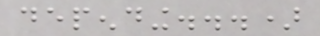depending...)
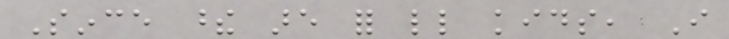Since these are for little kids, I
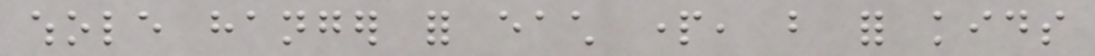whole hanger for each part, but for kids
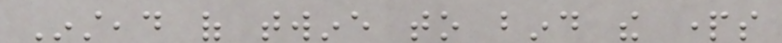Instead of twine to bind the parts
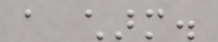a charm.
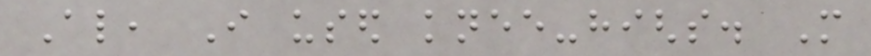Also, I used knee-highs. More
